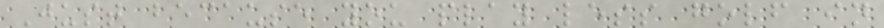Just because you play less golf in
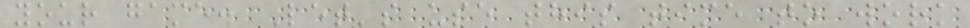your game. Let's use this time to work
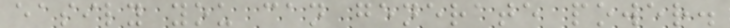easily you can generate power.
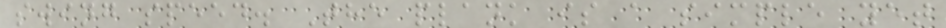swing speed. The plank is a simple yet
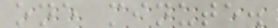one minute.
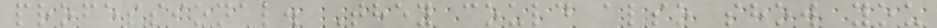professional. They could also show you
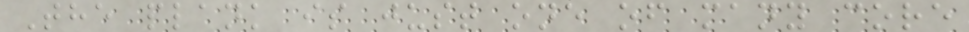The plank is just one of many core
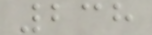238
